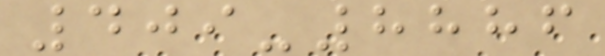409-8886
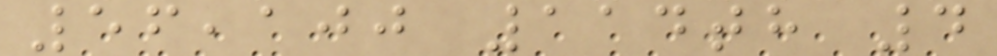56,100 114th 4
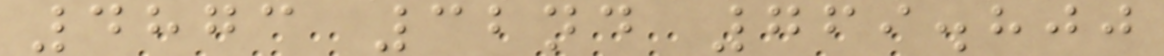4873 32nd 769.800
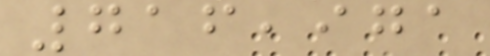716,971
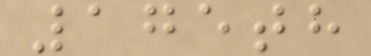175th
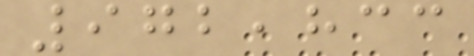972,833
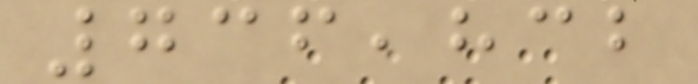736,832
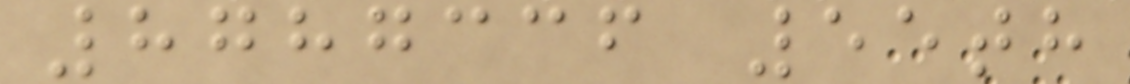8787336 55th
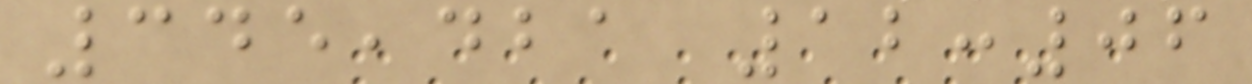345,421 12:06
